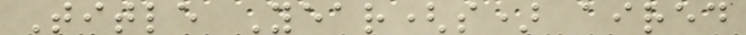Title Year(s) aired
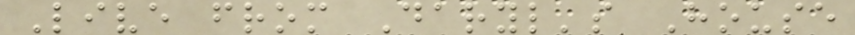Live from Daryl's House
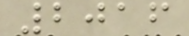2016
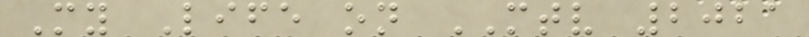My Life on MTV 2021
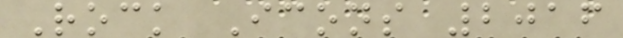Rock Icons 2016
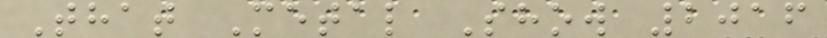That Metal Show 2016
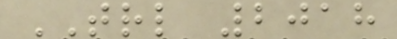TRL 2018
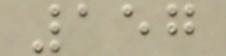157
